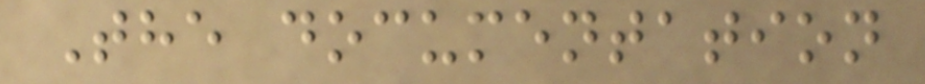The documentation
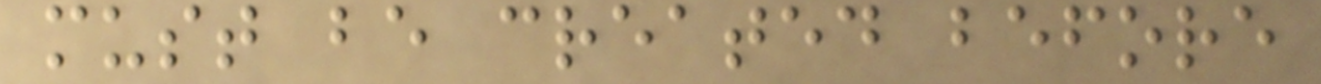must be created before
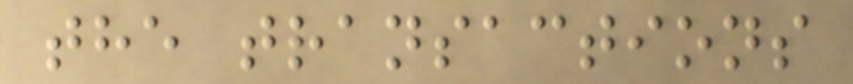the transactions
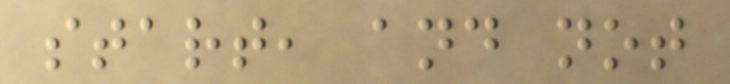start, and not
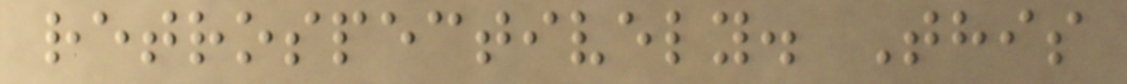retrospectively. This
